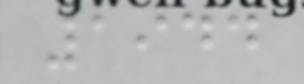1944
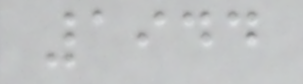1944
